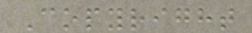Copyright
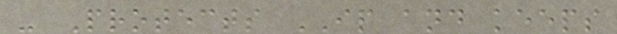- Protects IP and keeps
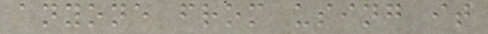anyone from using it
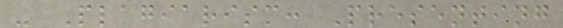- Plagiarism: Presenting
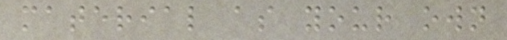material as your own
